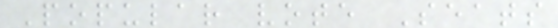Popular vote Seats
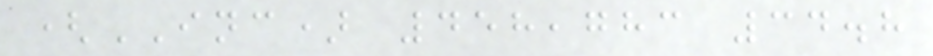(INC) 458,783 34.8
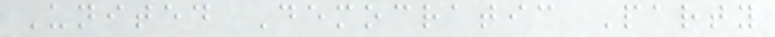United Democratic Party
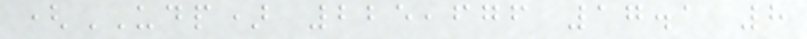(UDP) 225,676 17.1 8
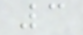3
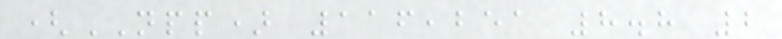(NPP) 116,251 8.8 2
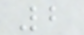2
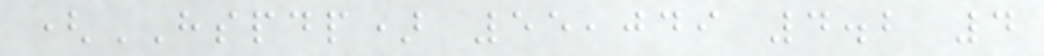(HSPDP) 55,049 4.2 4
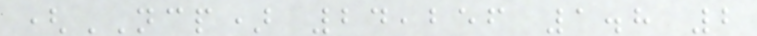(NCP) 24,256 1.8 2
